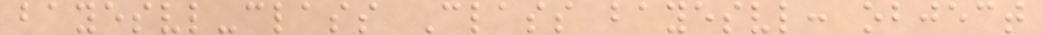bayesvl-class Class bayesvl: object
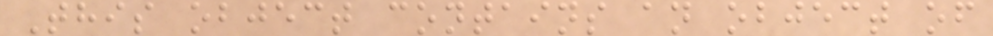This object contains an object of
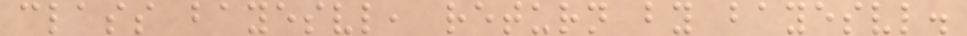class bayesvl, return by bayesvl.
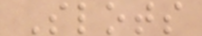Slots
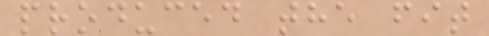produced the fit
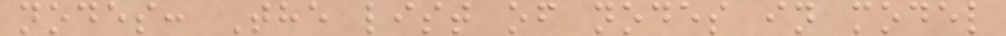nodes: The list of nodes in model
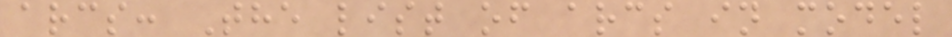arcs: The list of arcs in model
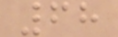68
